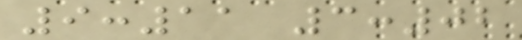9:11 3:02
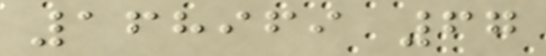168969 67
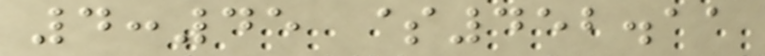4:45 $452.11
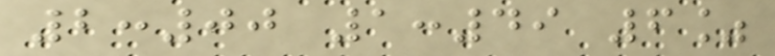2:00 1:49 6%
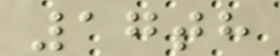17th
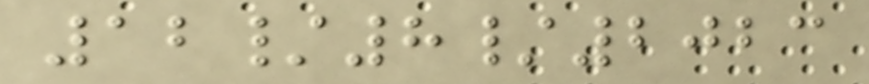12/8/2023
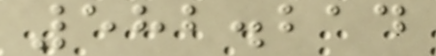582.214
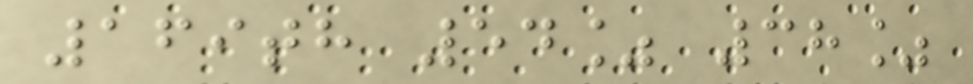169th 54% 38%
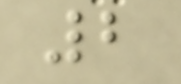2
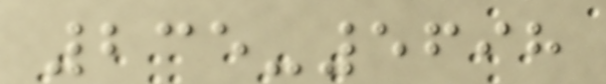235-5698
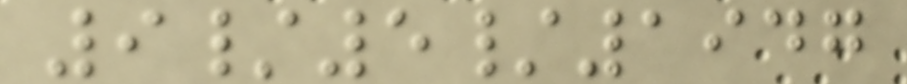9/5/1947
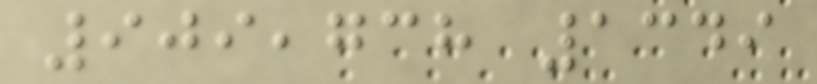909,738 1349
